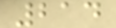214
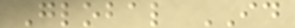Global ID
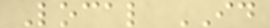Local ID
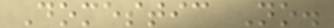Domestic No.
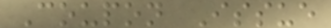Coupon Issue
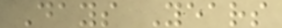Days Years
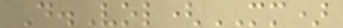D.Vol(MM)
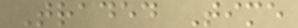Traded Time
